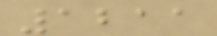1211
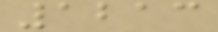1213
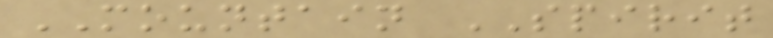MOUNTAIN SPIRIT
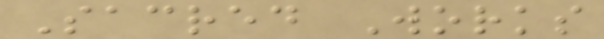Sacred Works
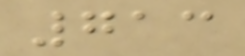713
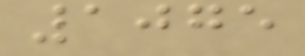1075
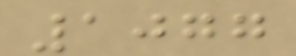1077
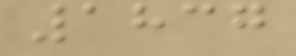1837
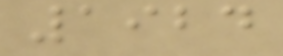1924
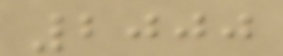2000
